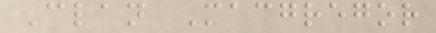Clan Macgregor
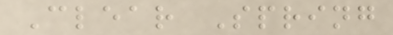Clear Spring
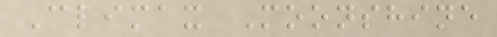Climax Moonshine
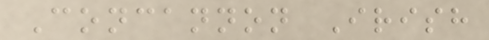Concannon Irish
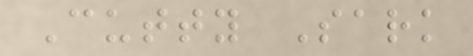Cutty Sark
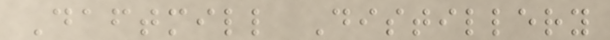Daftmill Distillery
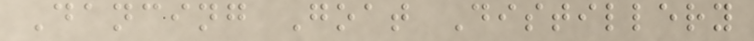Dancing Goat Distillery
